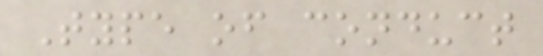Type of conduct
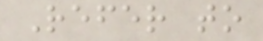Refer to
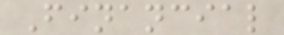Financial
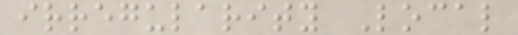irregularity Local
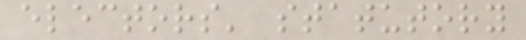electors' statutory
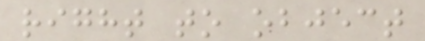right to object
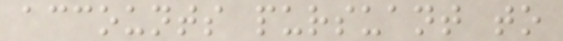accounts pursuant to
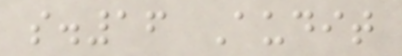s.16 Audit
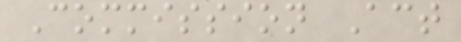Commission Act
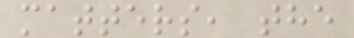matters, the
